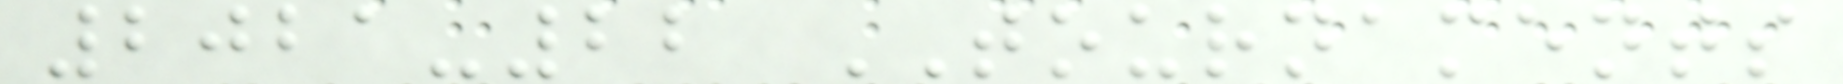2021-22 TOURNAMENTS
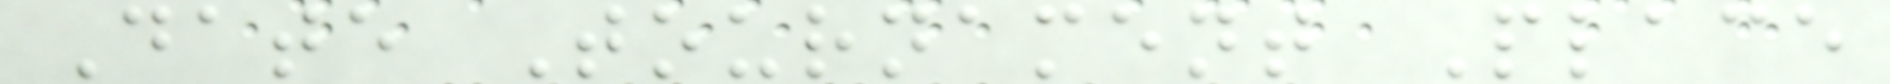Date Tournament Place
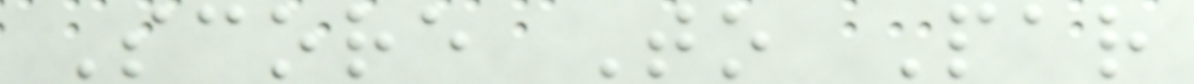Score To Par
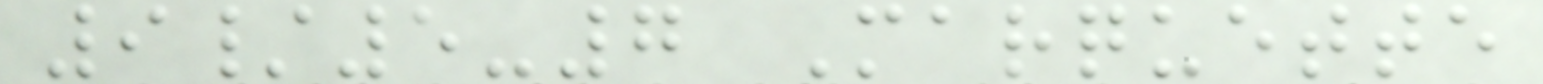9/5-7 Marquette
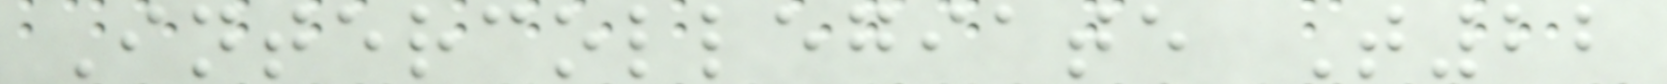Intercollegiate T22
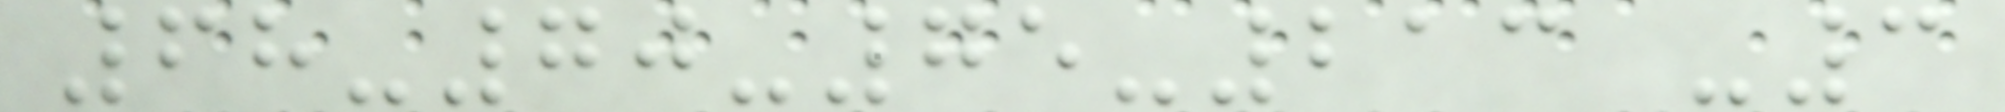68-70-75-213 -3
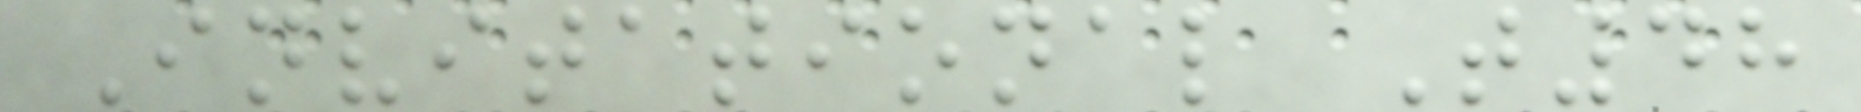Invitational T48
